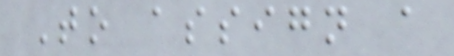To assign a
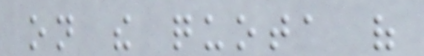on the quota of
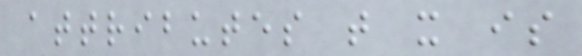attributes that it is
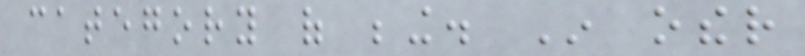category of being. In other
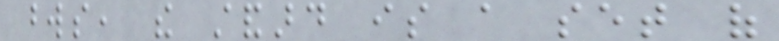words, the standard is a set of
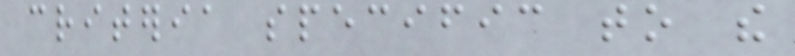criteria specific to the
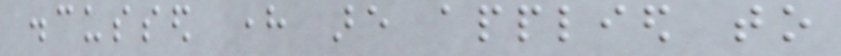discussed here are applied to
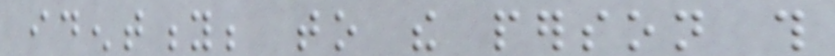identity; to the person this
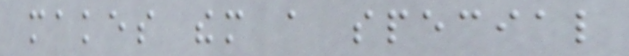makes them a special
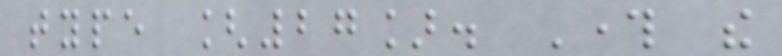type [27]. Through the
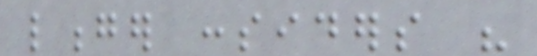longer considers his
